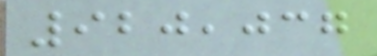920,037
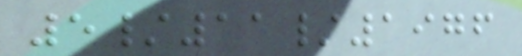5/11/1976
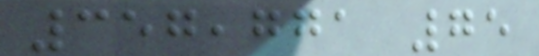357,771 75
